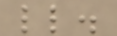ll.
